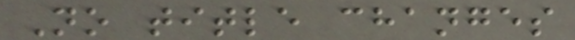No title changes
